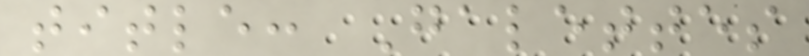title: Galettes
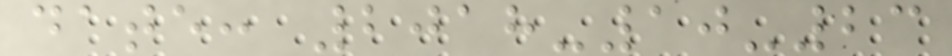date: 2018-10-23
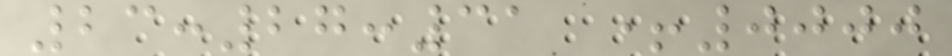23:27:31 +0000
